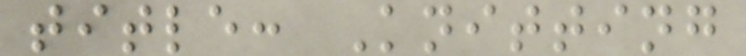title: Knitting
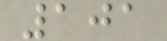101
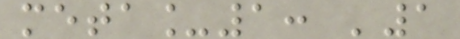meta_1: '1
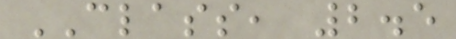CLASS, 2.5
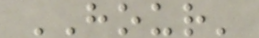HOUR'
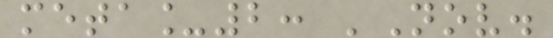meta_2: 'Nov.
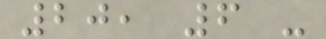20, 6 -
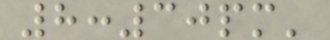8:30pm'
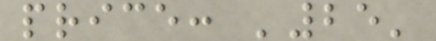price: '25'
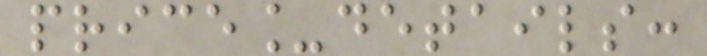price_details:
